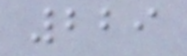229
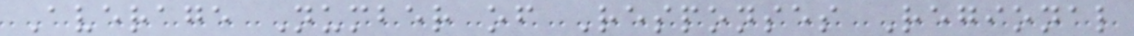Average Number of Responses Regional
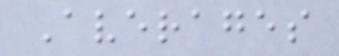Averages
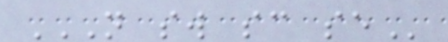N SW SC SE
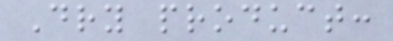Dry product:
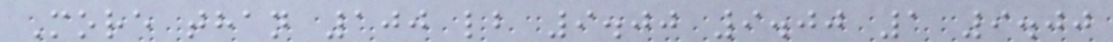More than 100 lb 9.00 9.00 1 9.00
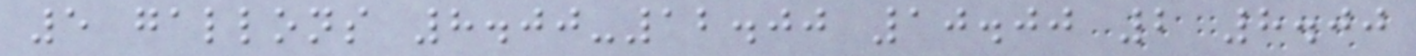5 gallons 8.00-12.00 10.00 2 8.00
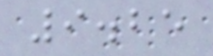9.25
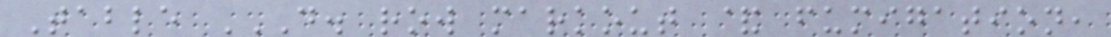Table D. ROW MARKOUT & FUMIGATION,
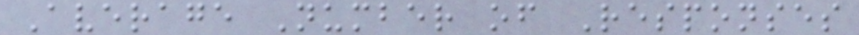Average Number of Responses
